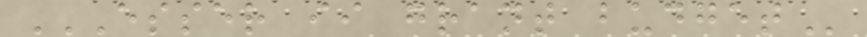ESSER II GRANT BUDGET
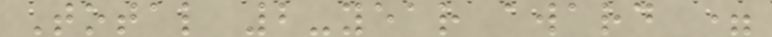Total 2-year award =
